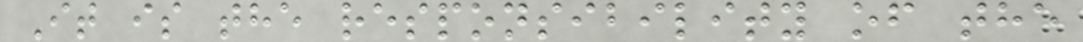It is the responsibility of the
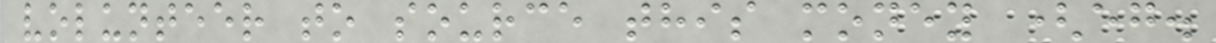volunteer to source this money (eg.
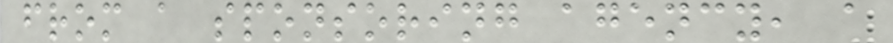from a sponsoring agency, a
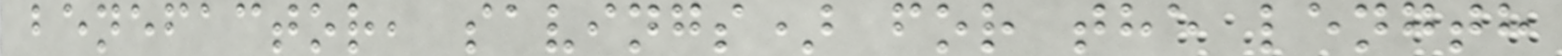benefactor, savings) for the length
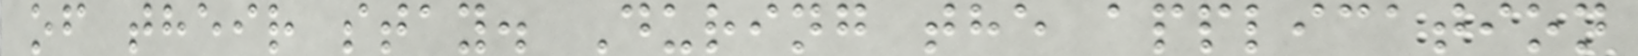of their stay. During the application
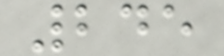245
